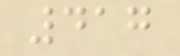417
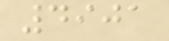4901
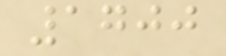1700
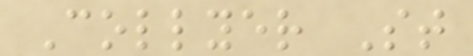Collyer St
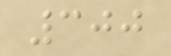300
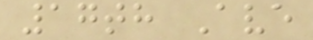17th Ave
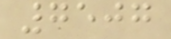7507
